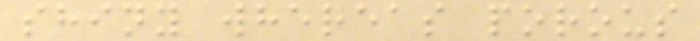shiny whereas porous
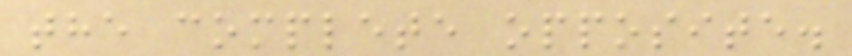the complete opposite.
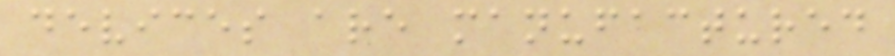devices are manufactured
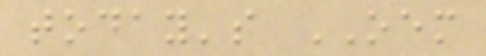today's OEM
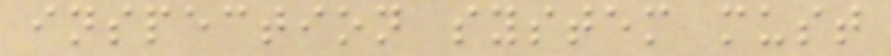inspection system must
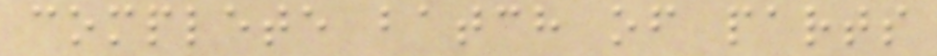complete batch of parts
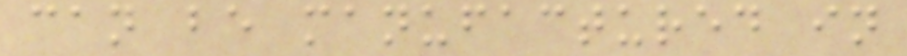can be manufactured in
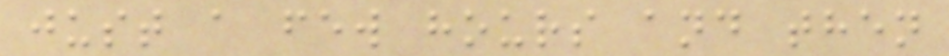just a few hours and then
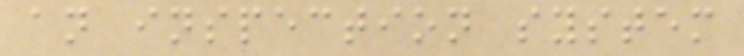an inspection system
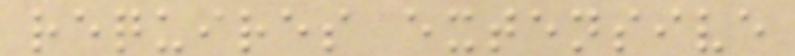requires extensive
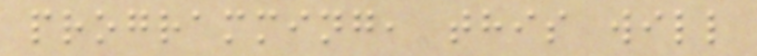programming, this will
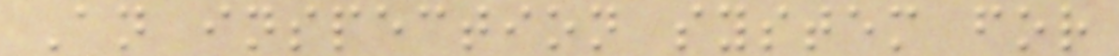An inspection system for
